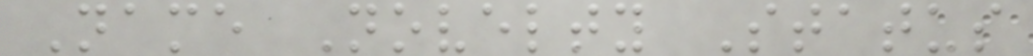Name Novelty Status
